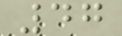47
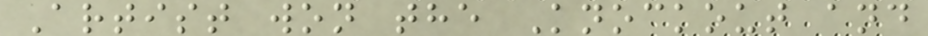Artist won the Knockout and
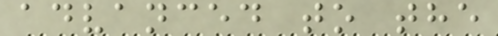advanced to the
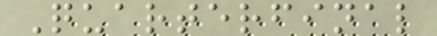Quarterfinal
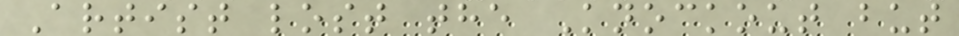Artist lost the Knockout but
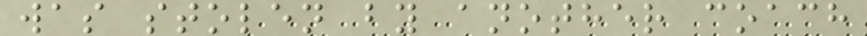was stolen by another coach
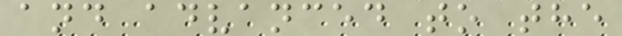and advanced to the
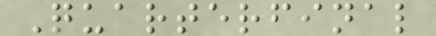Quarterfinal
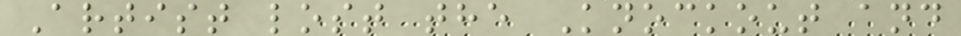Artist lost the Knockout and
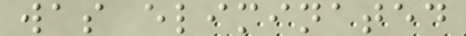was eliminated
